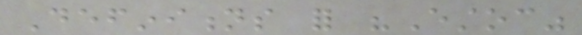Definitions for "Estoc"
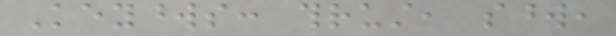Keywords: thrust, sword,
